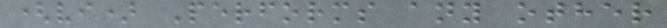(vi) Performs any other
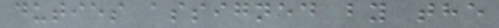duties assigned by the
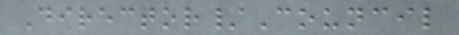Director/Council
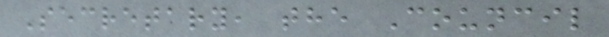Secretary, the Council
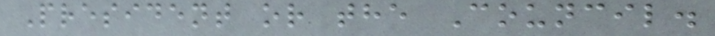President or the Council.
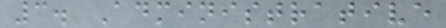3. Administrative
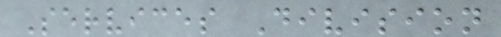Services Division
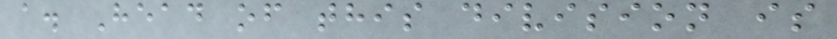a. Head of this division is
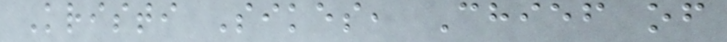Kristi Sikes, Chief of
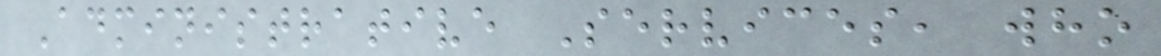Administrative Services, who
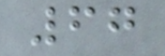67
